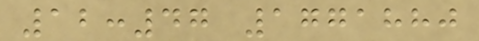12:47 1771880
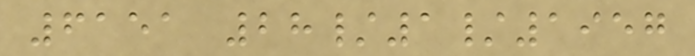6151 28/1/1957
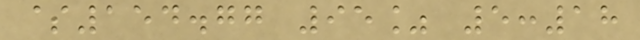$154.77 95% 5:18
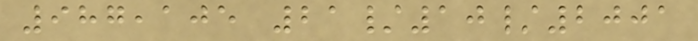987,105 21/10/2001
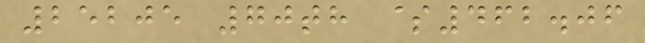25205 70th $462.06
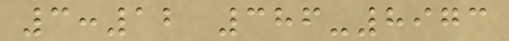3:12 386-8973
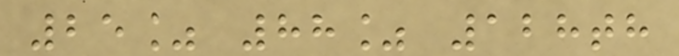25% 88% 128th
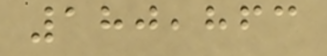180,863
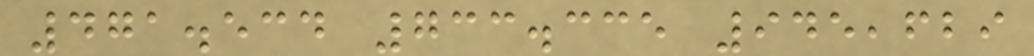471.534 733.335 945,629
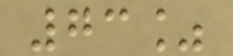73%
